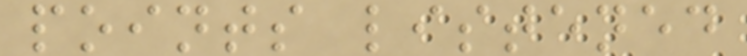points listened
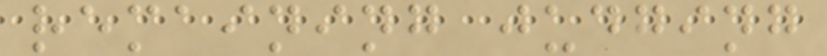remaining judging
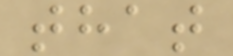that
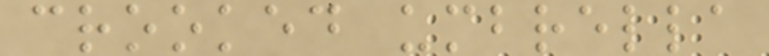crooked umbrella
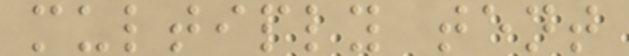multiply tent
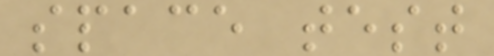space test
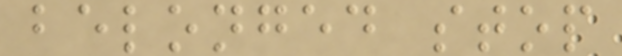belonged stop
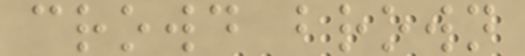crowd brown
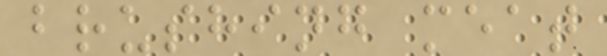brushing meat
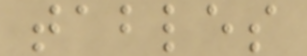tables
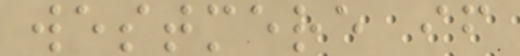westmere if
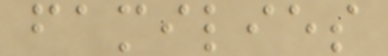families
